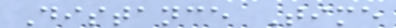Distance Time
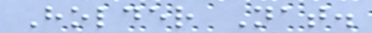Holder Nat.
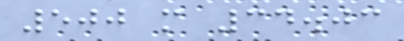500 m 34.03
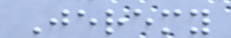Jeremy
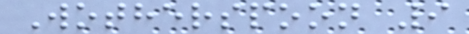Wotherspoon 9
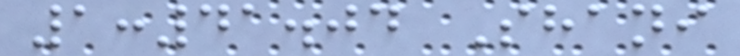1:41.04 Shani
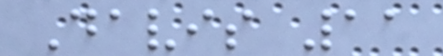Davis 11
